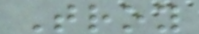Troy
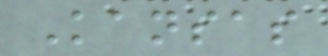Kansas
